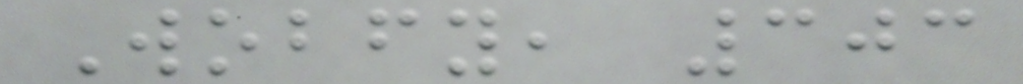Wobfy, 303
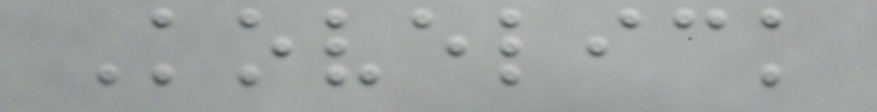Kovelick
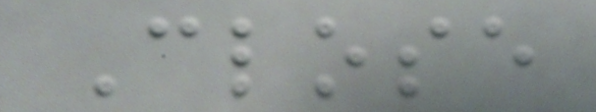Close
